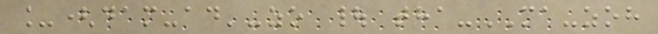_(dam-ad'-zo | tha-MA-zoh
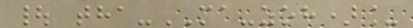| tha-MA-zoh)_
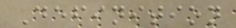Definition
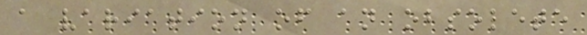a variation of an obsolete
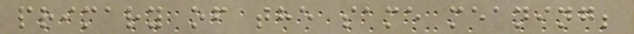primary of the same meaning;
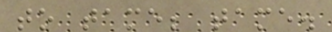to tame; tame.
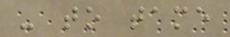- to tame
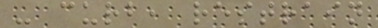- curb, restrain
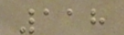118
